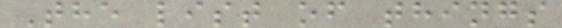The list of things
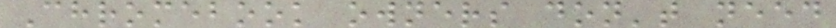Chromebook owners don't need
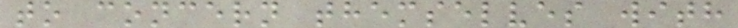to concern themselves with
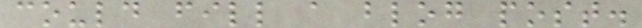could fill a blog post.
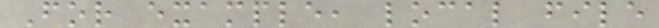For example, local file
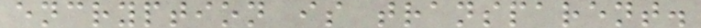encryption is transparent.
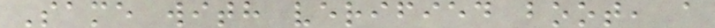Same with verified boot, a
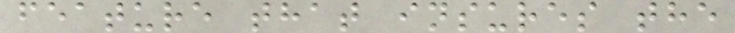feature that insures the
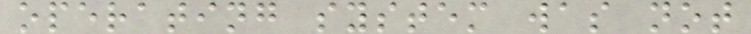operating system was not
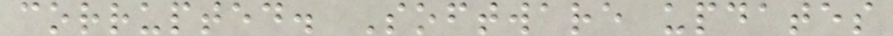corrupted. Software updates
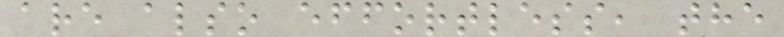are also effortless, the
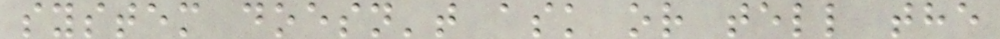system doesn't ask or tell the
